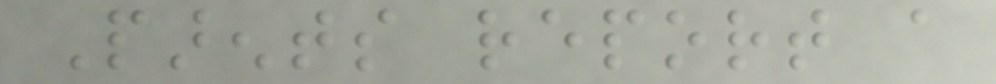Parents report a
